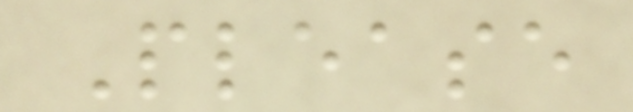Please
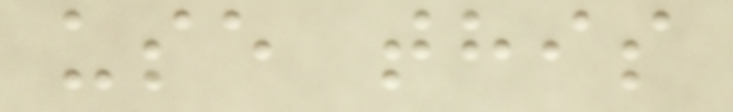use this
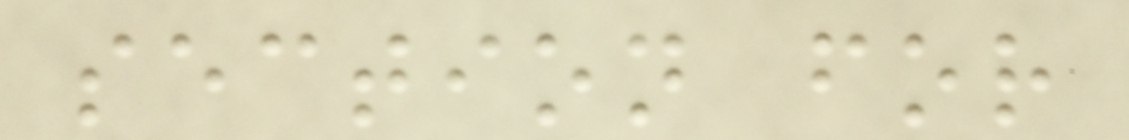section for
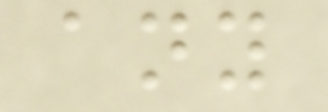any
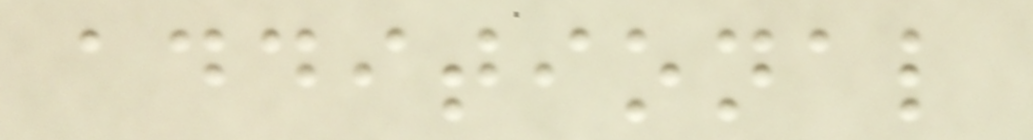additional
